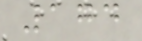174
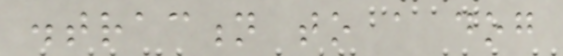distraction to a dog
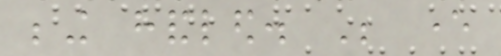being handled. Be ever
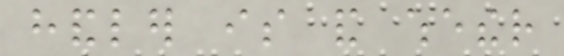handler is and whether
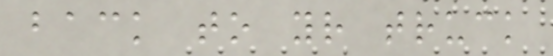back to your truck
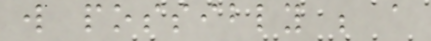will possibly be a
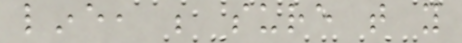line, be sure that you
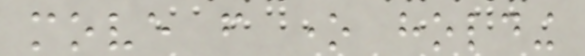move from one holding
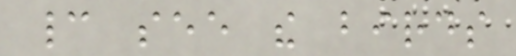cannot see the birds
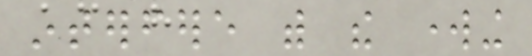interfere with the working
